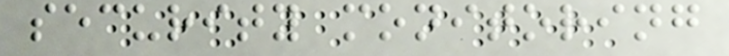security monitoring
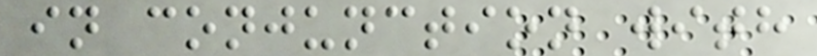in conjunction with
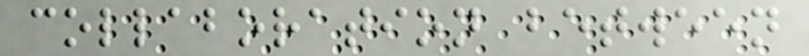collaboration between
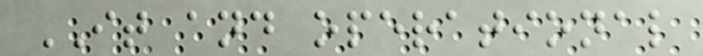IT and operational
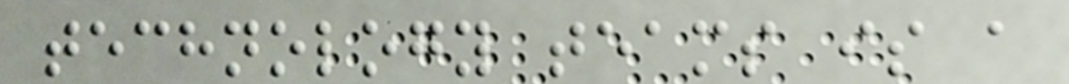technology teams is a
